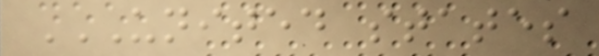UNITED STATES
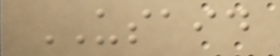USAID
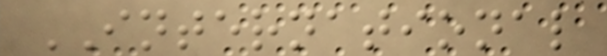INTERNATIONAL
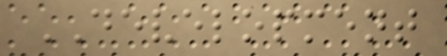DEVELOPMENT
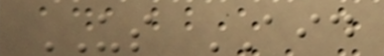US AID
